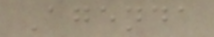Agenda
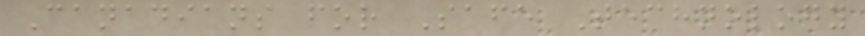Canadians for Safe Technology
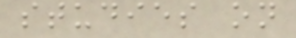studies on
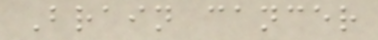Brain cancer
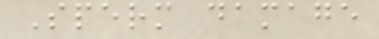Sperm damage
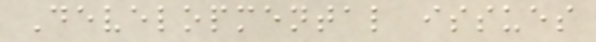Developmental issues
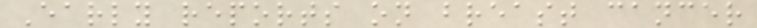Early reports on breast cancer
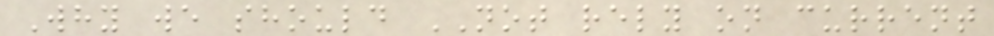Why we should NOT rely on current
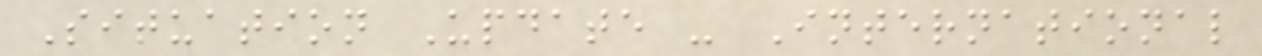Situation Update - International
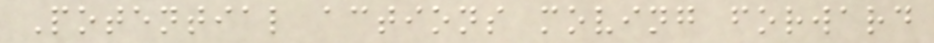Potential actions moving forward
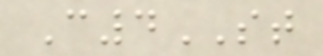C4ST
